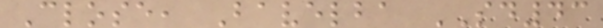Close, Bavelba SD43
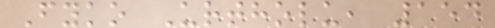Fyko Urtholu, 154
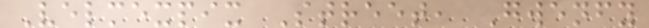Velmexpix Street, Gwenfy
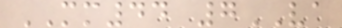MM44 7VA
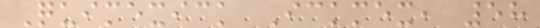Quimexick Ickmex, 58
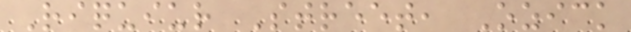Riquiur Street, Ozick
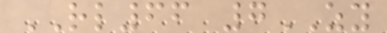RL66 7ZY
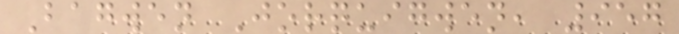Bagwen Jorquigwen, 957
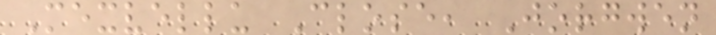Mexvellu Close, Jorgwen
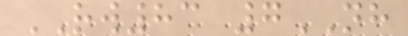RW83 7NH
